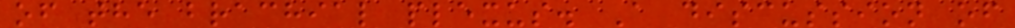of the brachial plexus. A discussion of
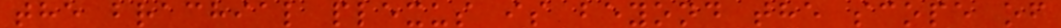the brachial plexus is beyond the scope of
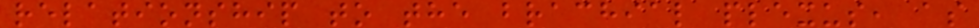relationship to the brachial plexus, as
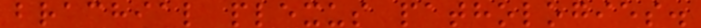brachial plexus pathologies.
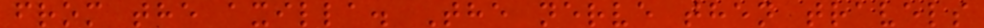from the axilla. The nerve then travels
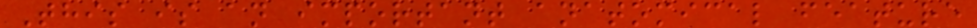This is an important anatomical feature
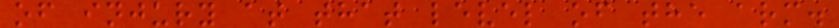of injury at that level of the arm.
